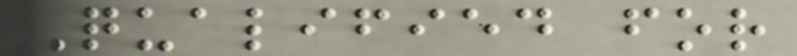Qualified for
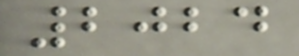2024
